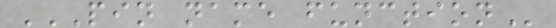PIN NAME FUNCTION
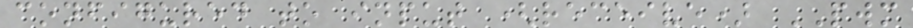configured to input (receive) PWM
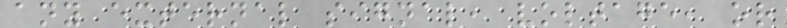any external signal, voltage, or
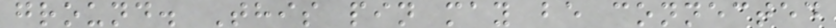ground. This pin may be connected
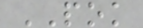POK
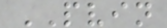PVIN
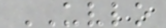UVLO
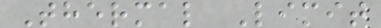Thermal Limit
